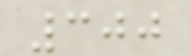300
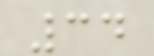34
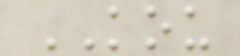KOU
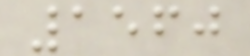1560
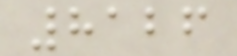8126
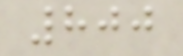800
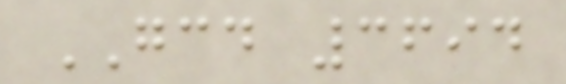GCD 3694
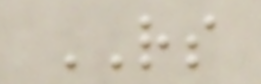RS
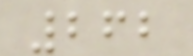262
